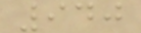940
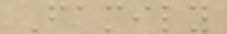Family
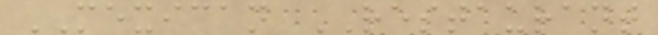MEXICAN RESTAURANT
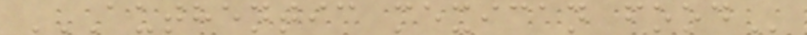AUTHENTIC MEXICAN FOOD
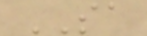SA
